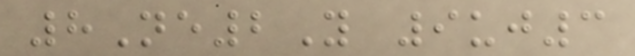8Ne2Y 9uj3
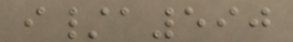i/a590
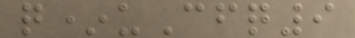q*uCfq9
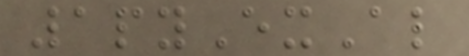1pyExAl
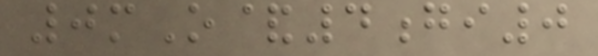0mO&4gi0
